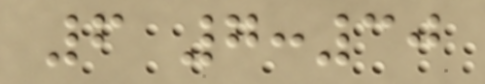6 7:30
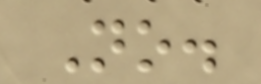No.
